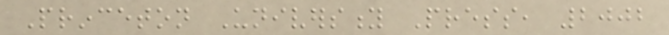Princeton University Press, 2002
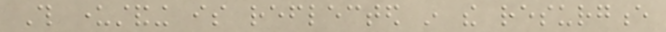This understanding is reflected in the resurgence
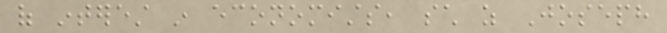of interest in economists, such as Joseph
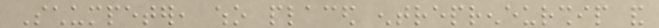Schumpeter, who placed entrepreneurship and
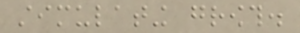stimulating growth.
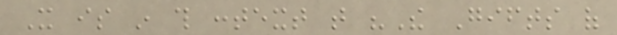It is in this context that "The Gifts of
